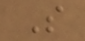So
